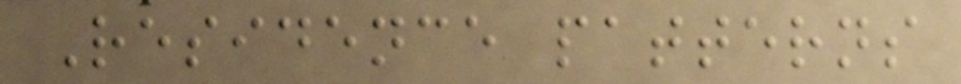Residence patterns
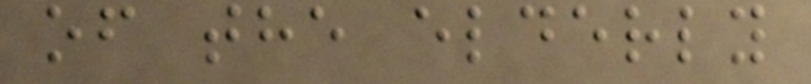of the elderly
